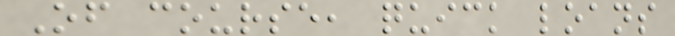Of course, quick loans
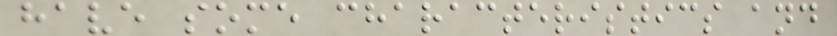have some characteristics and
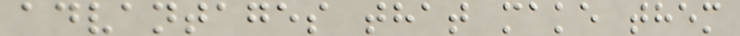advantages that make them
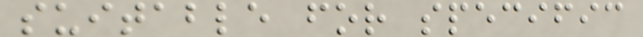suitable for specific
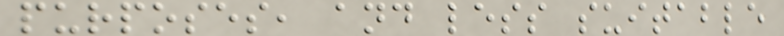purposes, and less suitable
